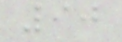90
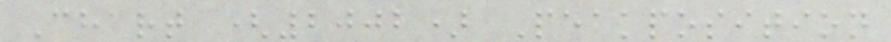Chart (2002) Peakposition
